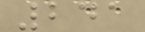241
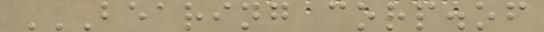BEARING CORP.OF
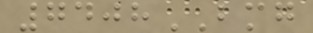7408BMG
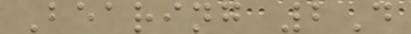Bearing 2D
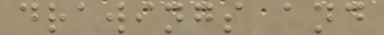drawings and
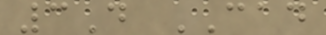3D CAD
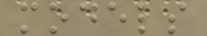models
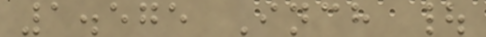1.575 Inch |
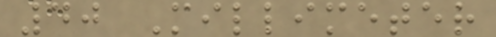40 Millimeter
